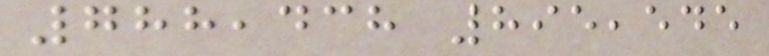788,438 895,545
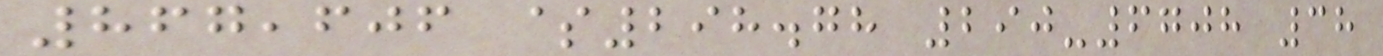867,606 $298.78 290-6708 38
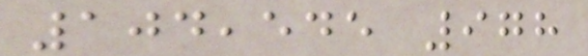104,545 978
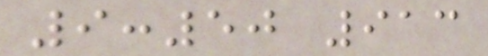9:50 913
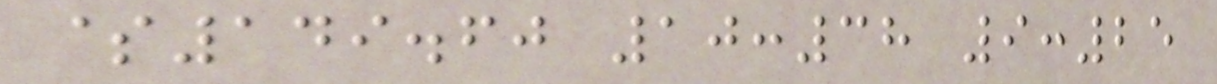$149.60 10:38 9:25
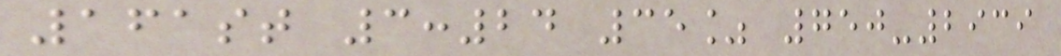161st 3:24 35% 750-2939
